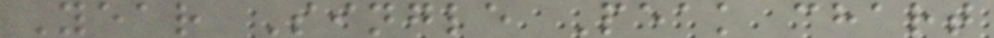Year Single Peak chart
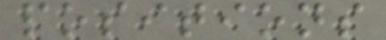positions
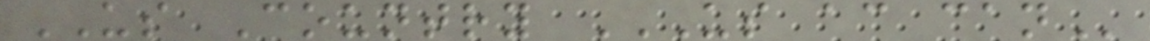US Country US AC CAN
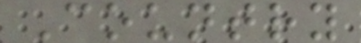Country
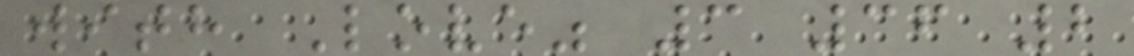with Love" 3 36 2
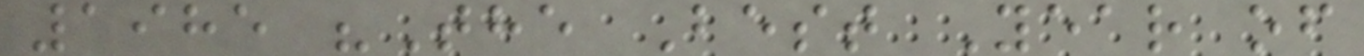1985 "The Best Year of
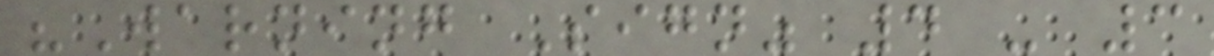"Warning Sign" 4 - 3
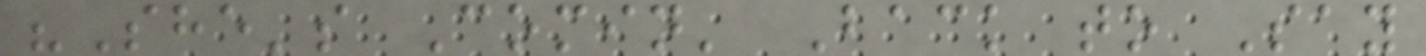"She's Comin' Back to Say
